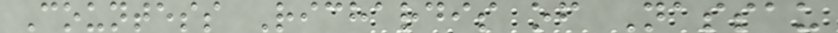Countess Richardis of Nassau
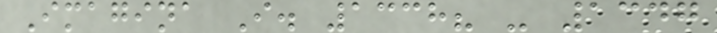Imagina I. 1338? - 1347
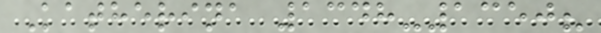Katherina 1348-1350?
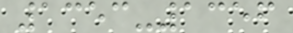1353-1356
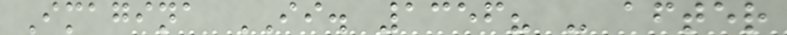Imagina II. 1356? - after
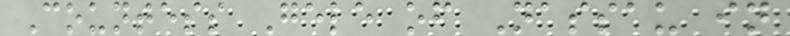Countess Gele of Nassau in
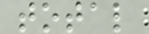total
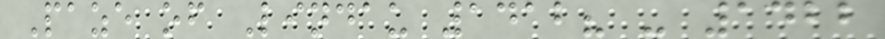Paze of Lindau 1412? - 1422
